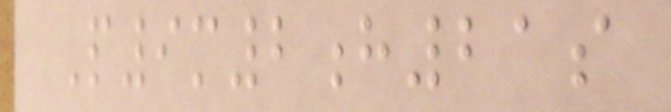P9m2h21s
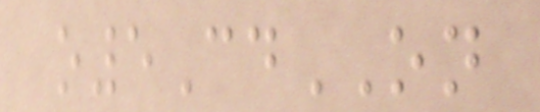o5CdON
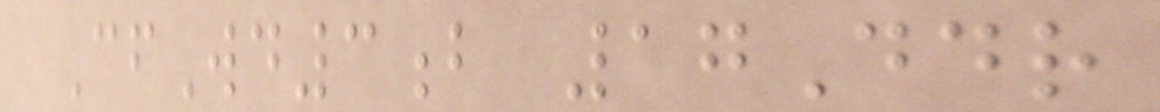CfWd3b 17Ddr
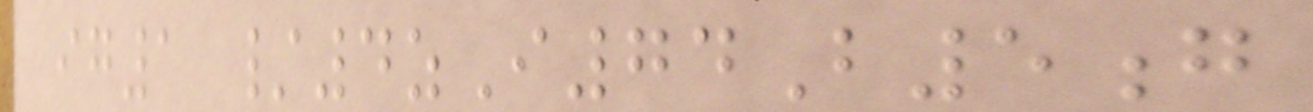ig1 /4zI74B5g
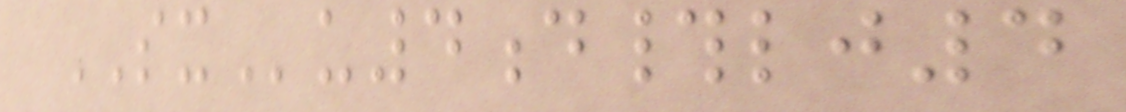SXu4d#lj4
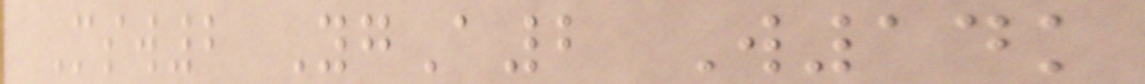Msw2 YgA2 W14k
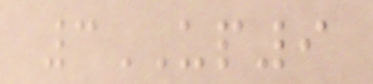3UP9
